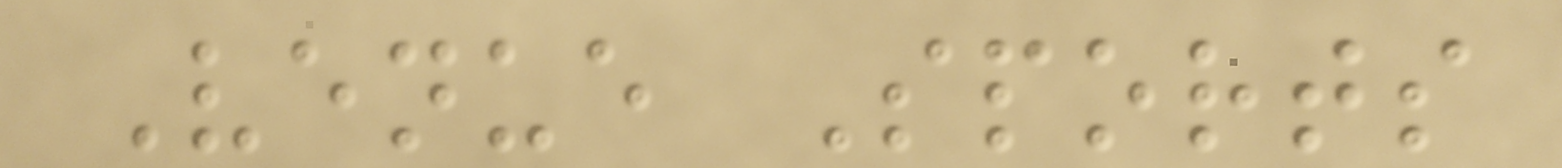Venue Sports
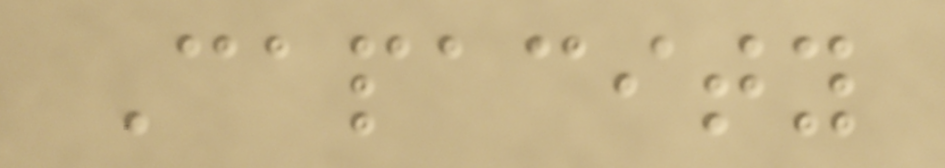Capacity
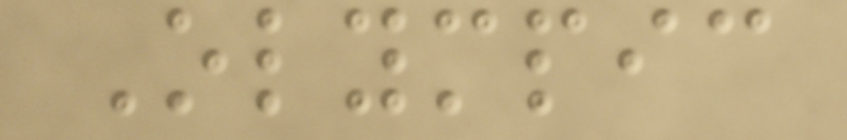Olympic
